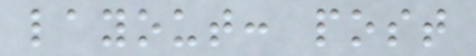layout: post
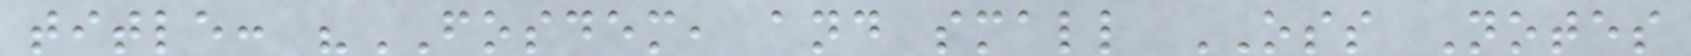title: "FOSDEM, and small OSS Notes
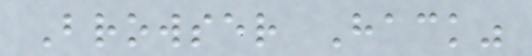Browser Hack"
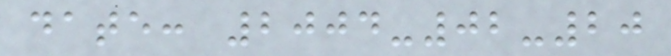date: 2004-02-20
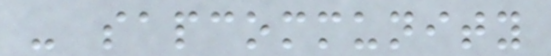- sapcommunity
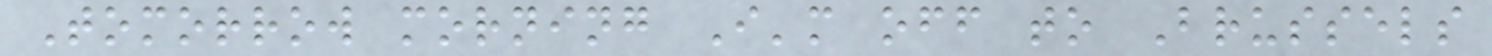Tomorrow morning I'm off to Brussels
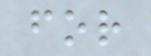for
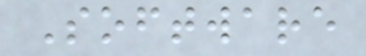Software
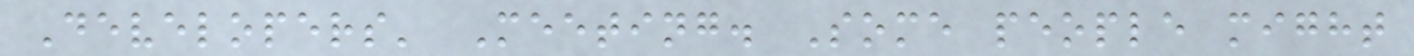Developers' Meeting. Some people might
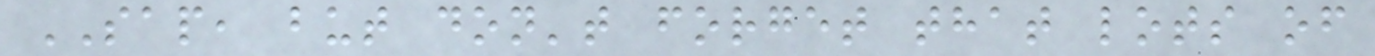SAP, but don't forget that lots of
